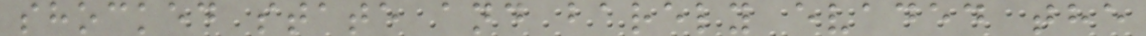shocked state and barely evaded the
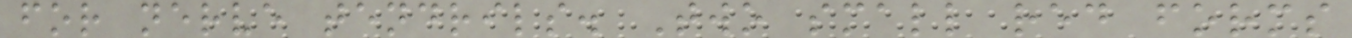for nerve tendrils. Two small red forms
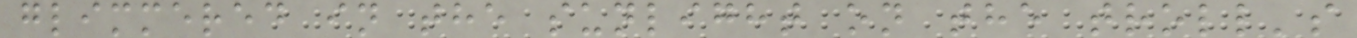glimmered in the sunlight on the troll's
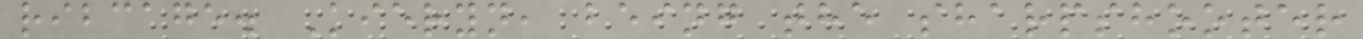ribcage. Kieryn, being the sharpshooter
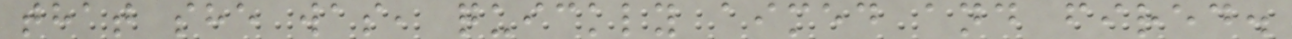that she was, quickly aimed and fired.
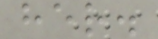her.
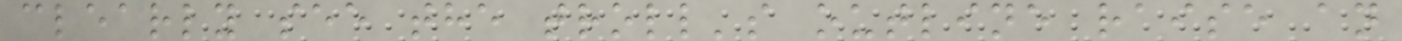clearly see the troll's outline raise an
